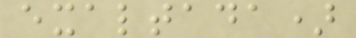exaltada)
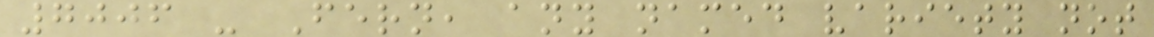7006 - Fern, any named variety not
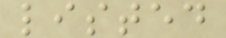listed
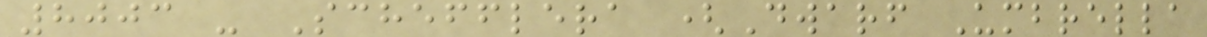8003 - Schefflera (Dwarf Umbrella
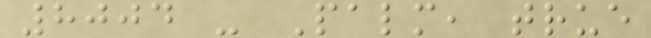8004 - Palm, true
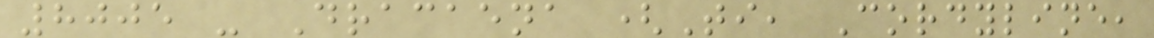8005 - Dracaena (Ti, Cordyline,
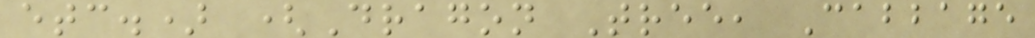etc.) (Dragon Tree, Cabbage
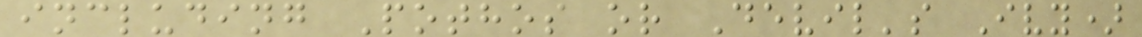including Pothos or Devil's Ivy)
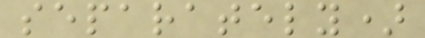separately)
